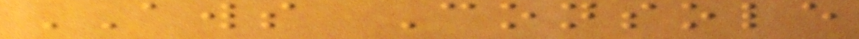AWS Console
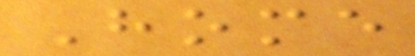Home
